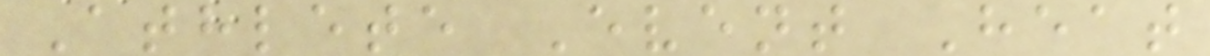Athlete Event Heat
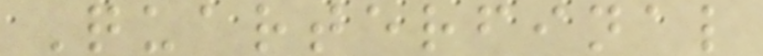Quarterfinal
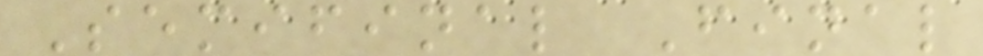Semifinal Final
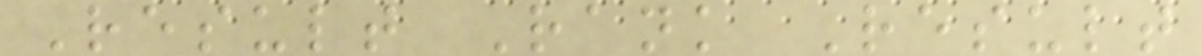Result Rank Result
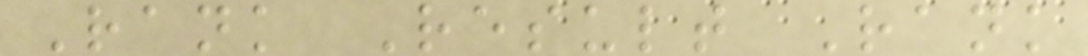Rank Result Rank
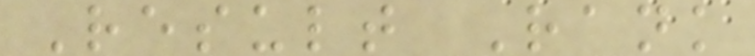Result Rank
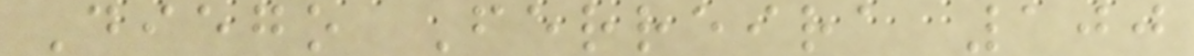Diego Ferreira 100
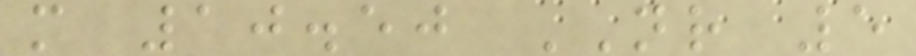m 10.50 NR 5
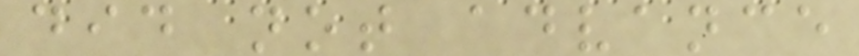did not advance
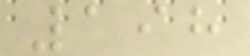198
